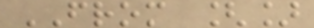FROM []
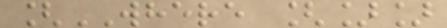[WHERE []]
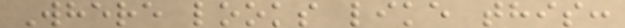Where looks like this:
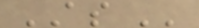AS ''
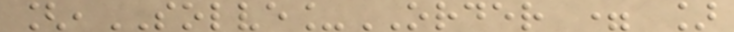[,SOLVE_ORDER = ]
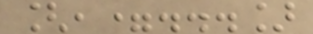[,=...]
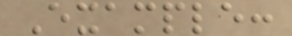Example:
